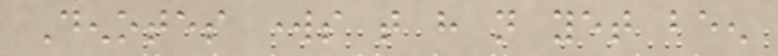Denotes works that have not yet been
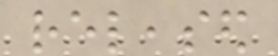released
